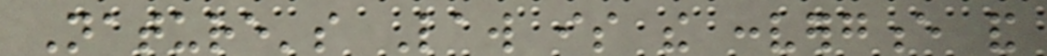Nature's Law is the convergence and
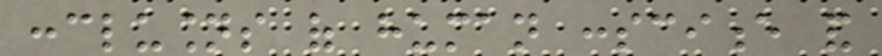conclusions of human conscience and
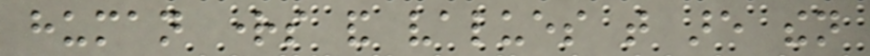human rights and values that are then
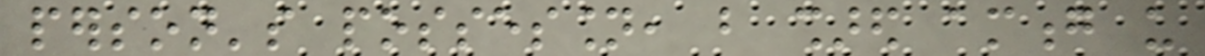person's possession, but shared among us
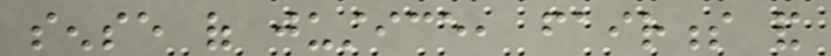sense of justice, fairness and
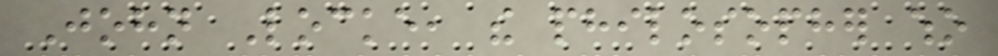John Locke, the philosopher who
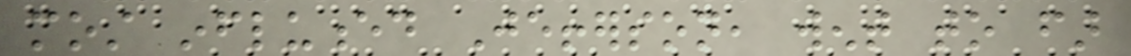most influenced Jefferson, went to far
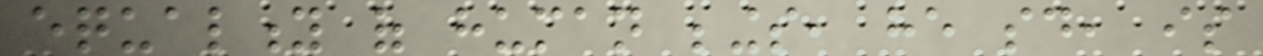equality of human beings, he said, is
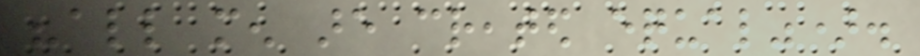"all men are created equal").
